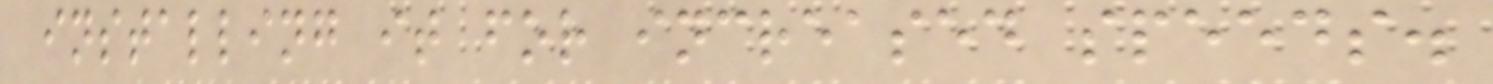installing it for increased speeds.
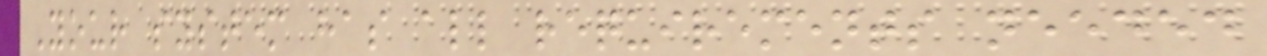Your system has all requirements needed
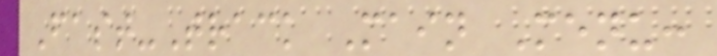Fast-Track Main Menu:
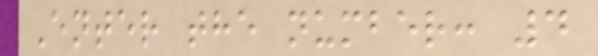Enter the number: 4
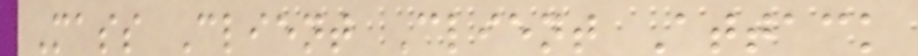Mass Client Client Attack
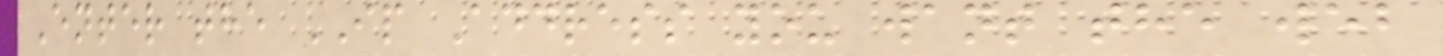Enter the IP Address you want the web
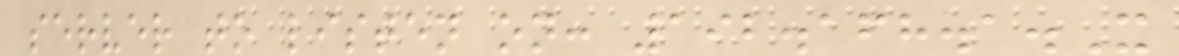server to listen on: 192.168.1.X
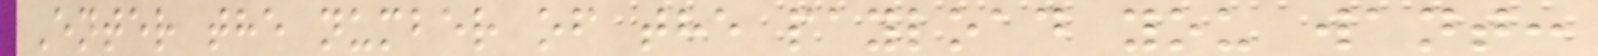Enter the number of the payload you want:
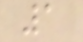1
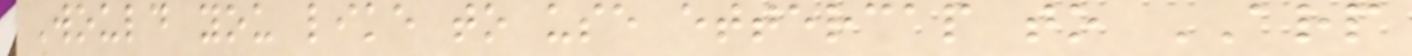Would you like to use ettercap to ARP
